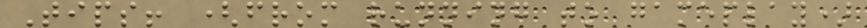Tips! (from running to gameplay)
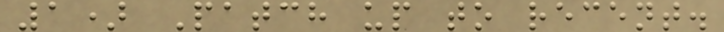1) Patch up to recent.
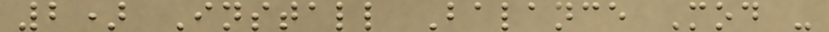2) Install Balance Mod -
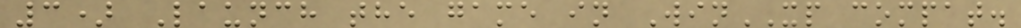3) Launch the game in WinXP compat.
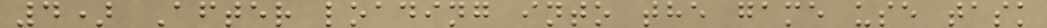4) After loading into the game use task
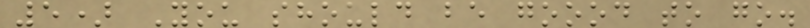5) You should be goood to go.
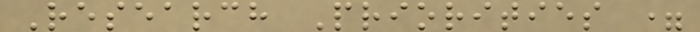Research Priorities =
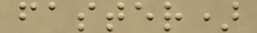faster)
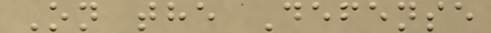On the Defense
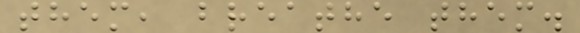them, breathe them.
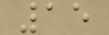15
